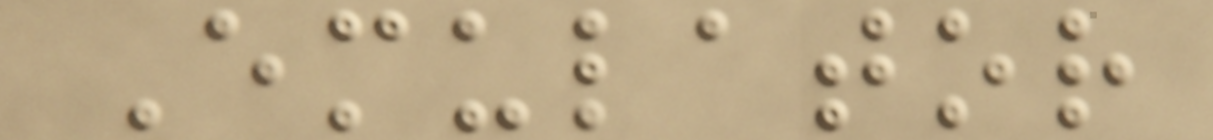Emulator
